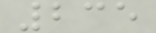235
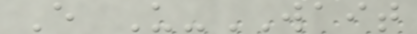E U-WAIT
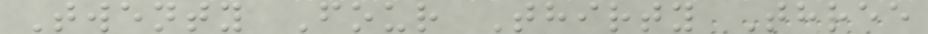Twenty Four Thirty Three
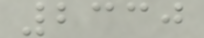2330
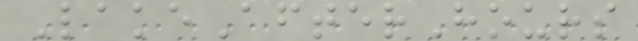LakeAfterHours
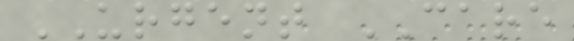URGENT CARE
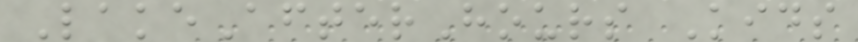LakeAfterHours Kids
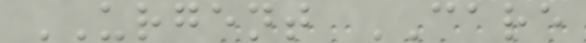URGENT CARE
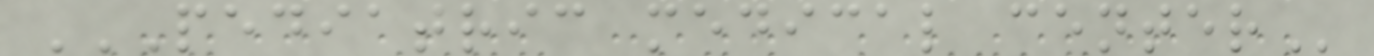PEDIATRIC MEDICAL CENTER
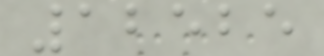12525
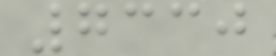7330
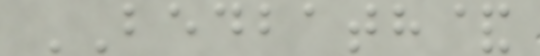BEDBATH&
